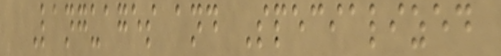Languages and Specialized
